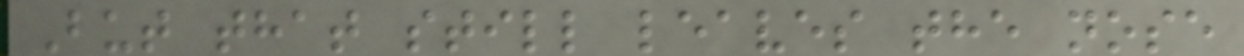But that still leaves the nose
